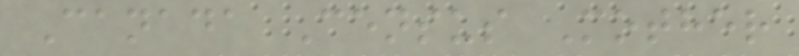Canada Census Mother
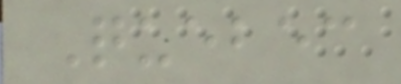Quebec
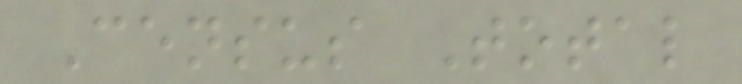Census Total
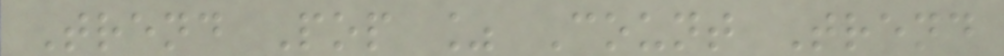Trend Pop % Count Trend
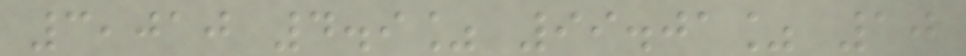3,010 4.9% 99.01% 10
